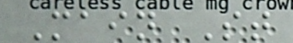Main St
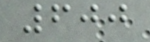600
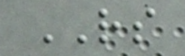RS
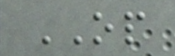OP
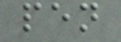pen
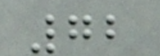72
